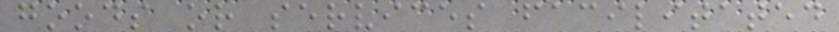goods or services facilitated
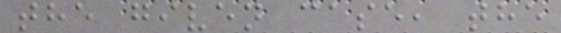the given case, the
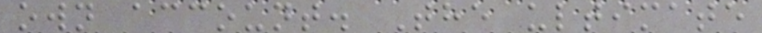own account. The ultimate
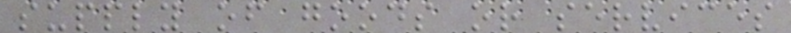supply of goods or services
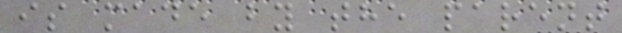is made by the parent
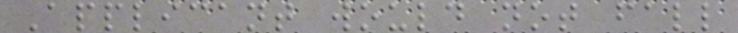Applicant would not fall
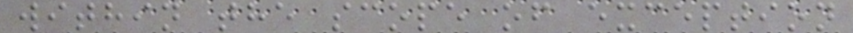within the scope of exception
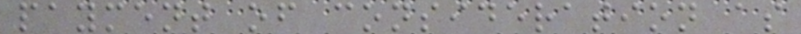payment of consideration as
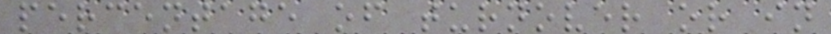percentage of turnover or in
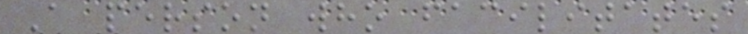A person who facilitates
